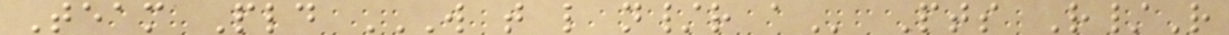Team Pld W T L N/R A Pts R/R
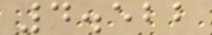4.522
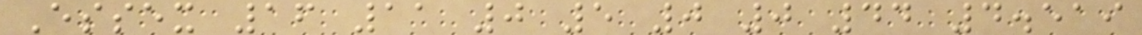Essex 16 11 0 5 0 0 44 4.519
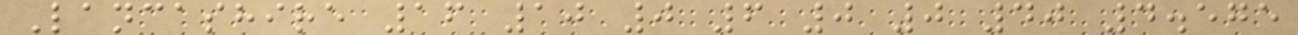Lancashire 16 10 0 6 0 0 40 4.575
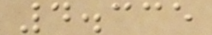4.335
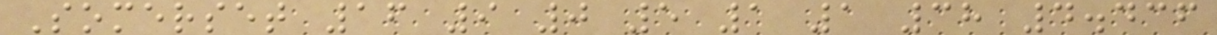Somerset 16 9 0 5 1 1 38 4.436
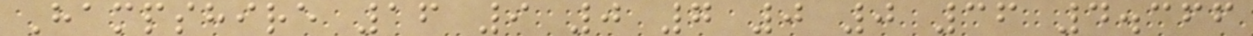Hampshire 16 9 0 7 0 0 36 4.366
